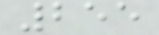255
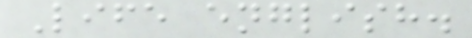Life english.
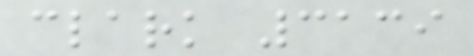clark 3139
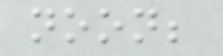noon;
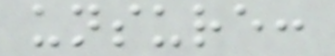unsure:
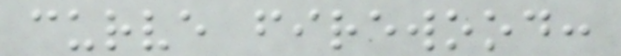curve firewood:
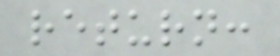return:
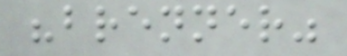"brenner"
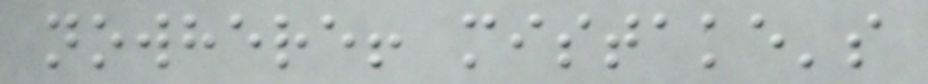nowhere! mistake's
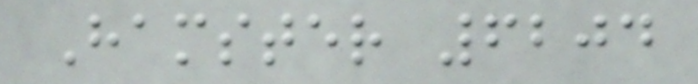Hamster 6204
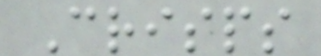Crisps
